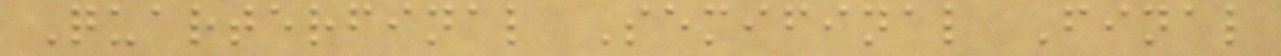Quarterfinal Semifinal Final
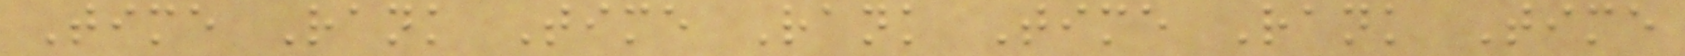Time Rank Time Rank Time Rank Time
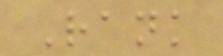Rank
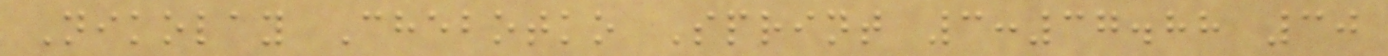Nikolay Chebotko Sprint 3:37.88 30
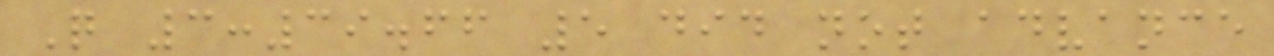Q 3:39.66 5 did not advance
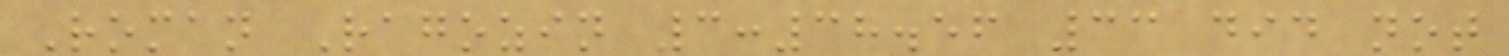Roman Ragozin 3:38.56 33 did not
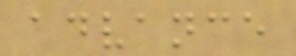advance
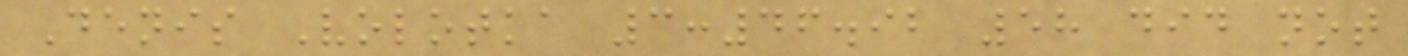Denis Volotka 3:46.92 58 did not
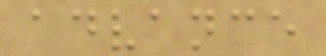advance
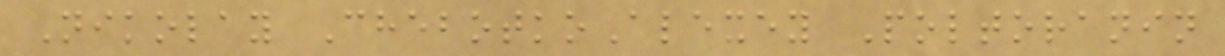Nikolay ChebotkoAlexey Poltoranin
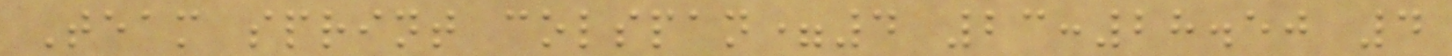Team sprint colspan=4 23:28.50 4
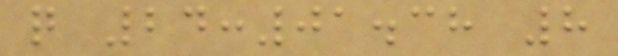q 24:01.38 8
